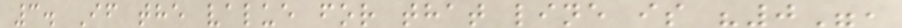3. If the value for that line is "0",
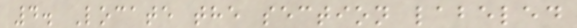4. Locate the section labeled
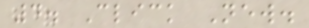4. Click New.
